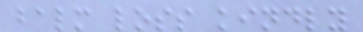balm loss kindly
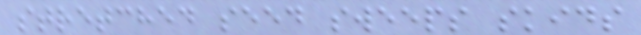stretched seed sweeps skids
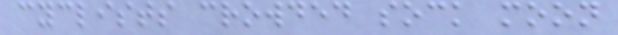cyclists crowded sock moon
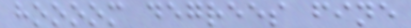hoooom degrees fine
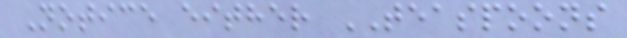Notice either TEASPOONS
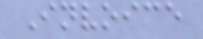Invoice
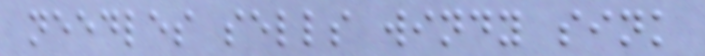needles sells windy sink
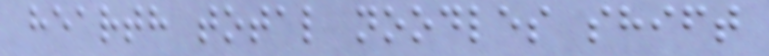hearth total noodles shift
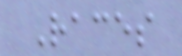Races
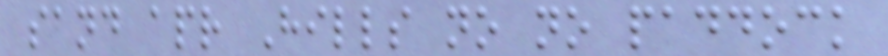sand apr Hills no no paddock
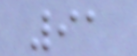91
